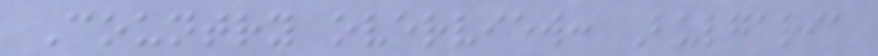Country overview: Bulgaria
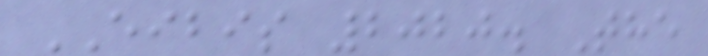EIBIS 2020. The
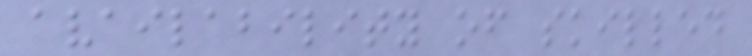availability of skilled
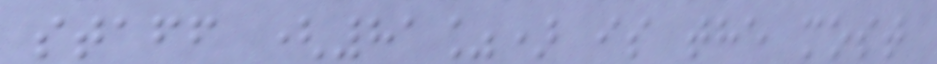staff (81%) is the most
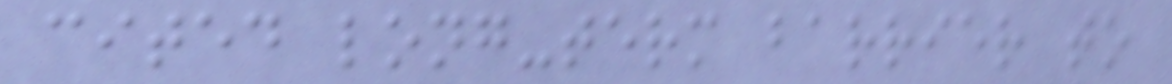cited long-term barrier to
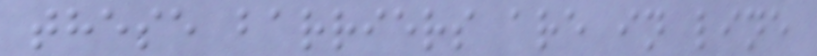these barriers are in line
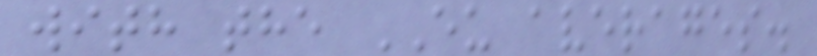with the EU averages.
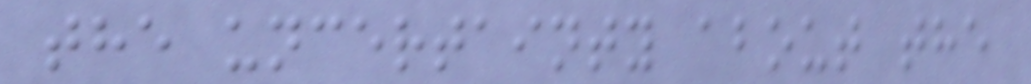the uncertainty about the
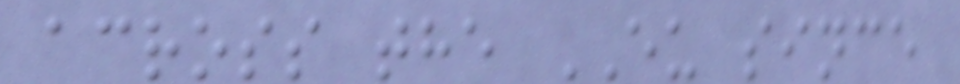across the EU since
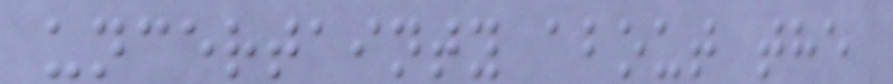uncertainty about the
